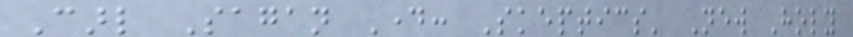Carl Sagan Day: Skeptics' New Holy
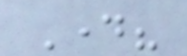Day?
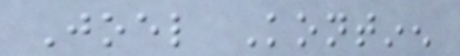Joel Kontinen
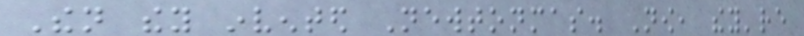Then they invented Newtonmas. Now, they're
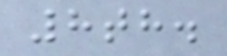8th.
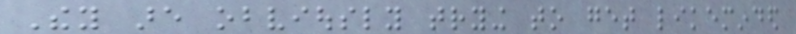They are obviously trying to get likeminded
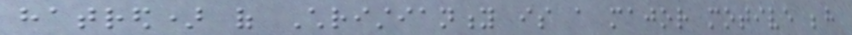hatred) of Christianity is a major motive behind
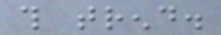this trend.
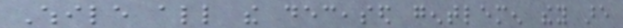While all the deceased gentlemen they are
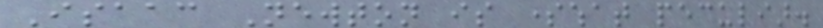Isaac Newton is somewhat peculiar.
